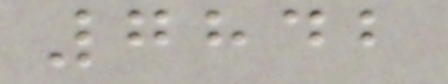7842
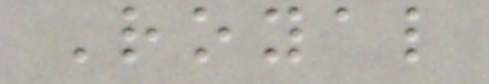Royal
